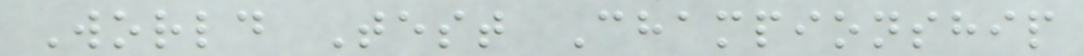World Test Championship
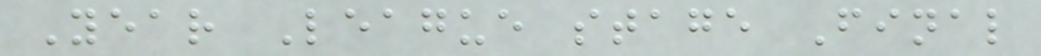Year League stage Final
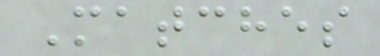Matches
